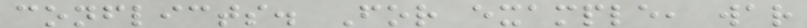conflicts. For example, war
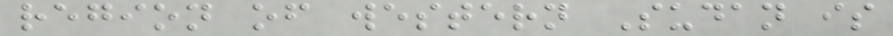region of western Sudan is
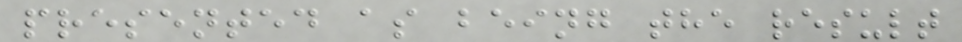presented as being the result
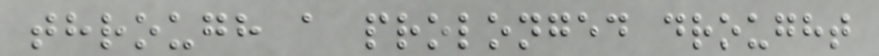through a prolonged drought
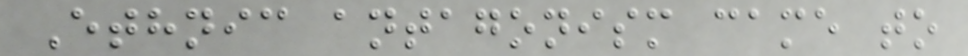Ethnic antagonism came to
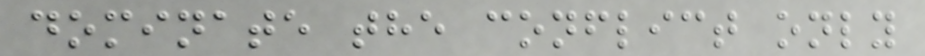dominate the conflict only
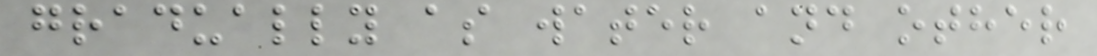gradually as water and other
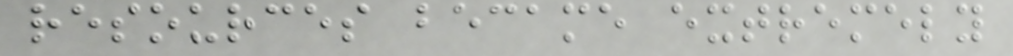resources became extremely
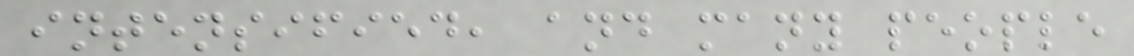intensified, and many people
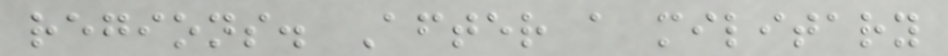regions. After a military
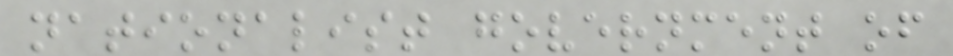nationalist government of
